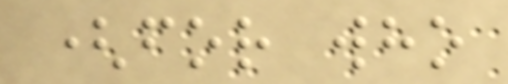(for who
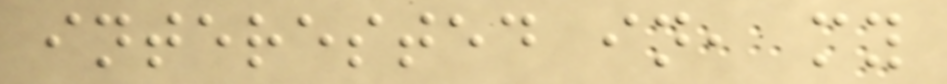interested in, my
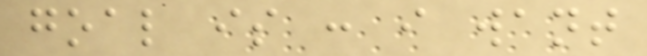goal is : i want
